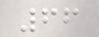66
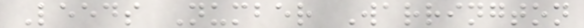Leeds Number Warrington
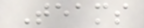Teams
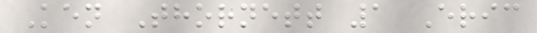Ken Thornett 1 Eric
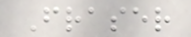Fraser
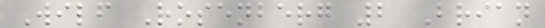Wilf Rosenberg 2 Brian
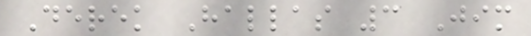Derek Hallas 3 Jim
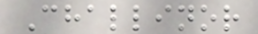Challinor
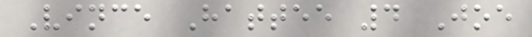Vince Hattee 4 Joe
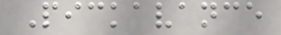Pickavance
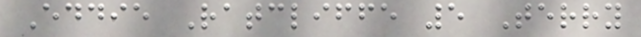Eddie Ratcliffe 5 Terry
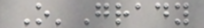O'Grady
